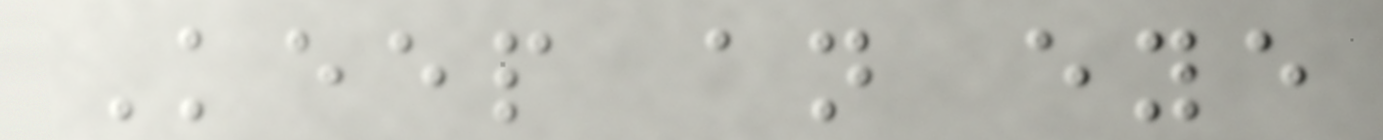Keep an eye
